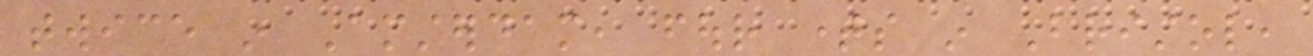twice in Amsterdam, four times in Bristol,
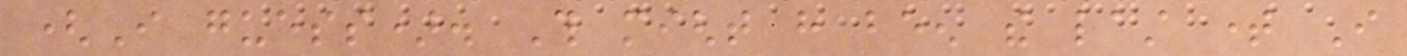(I guess). This might have been the last time I
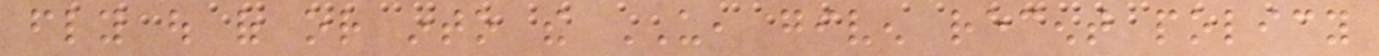fly out of or into the US, given recent policy
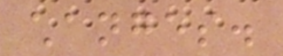changes.
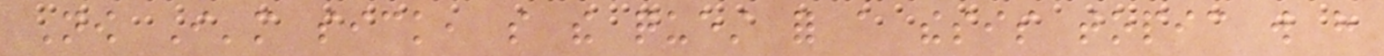Now I'm sick, so the quest for a thesis topic will have
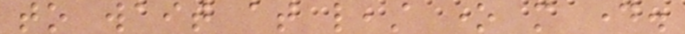to wait at least one more day.
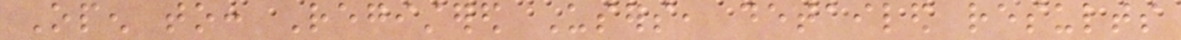Open to: Registered Users, detailed results
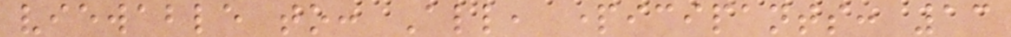viewable to: All, participants: 13
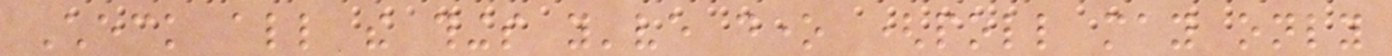Check all the things you've done (poll may only
